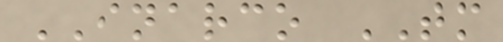INARCO TM
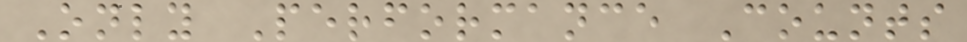Only Performance Counts
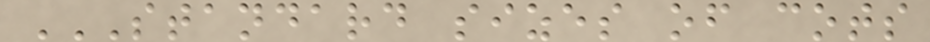STANDARD SIZES OF COTS
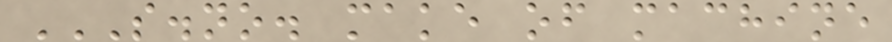S.NO. MAKE OF MACHINE
